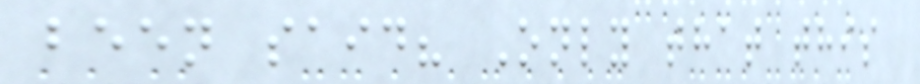been said? Only that this
